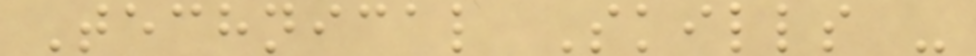Technical Skills -
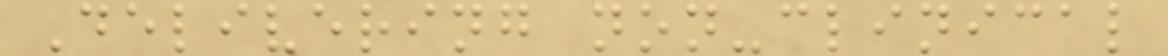Delivering non-clinical
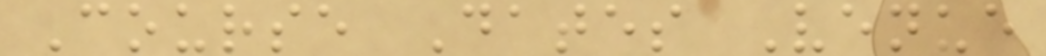Course Dates Venue
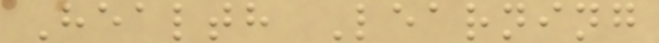Health Learning
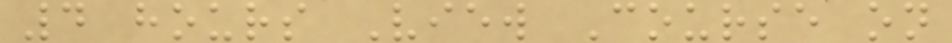4 hours View Course on
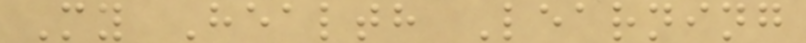My Health Learning
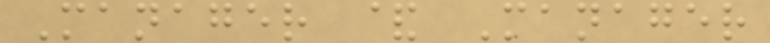Manager & Manager
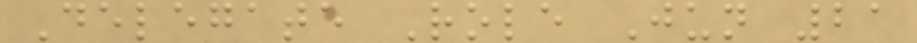Delegate Role Jun 21
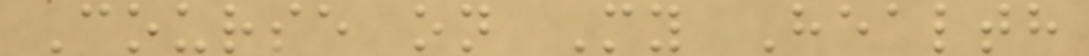Course on My Health
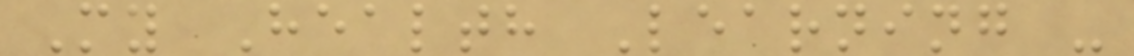My Health Learning -
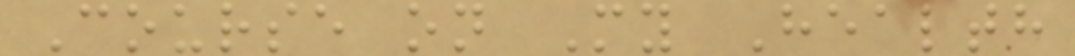Course on My Health
